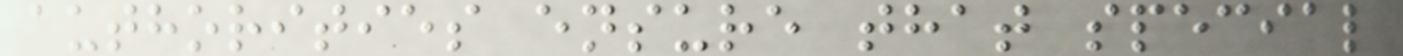authorities ensure that special
